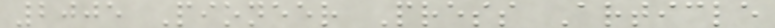2005 Pioneer Press Article
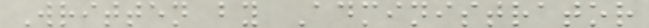Written by Administrator
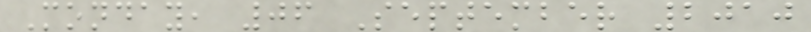Monday, 06 September 2010
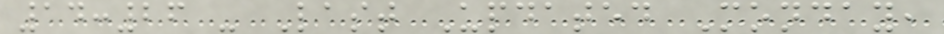14:26 - Last Updated Monday,
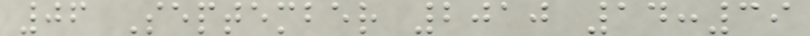06 September 2010 14:39
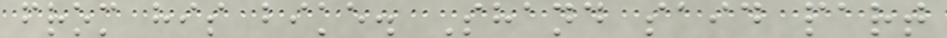from his bike. Shand said part
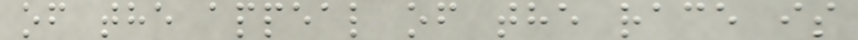of the appeal of the race is
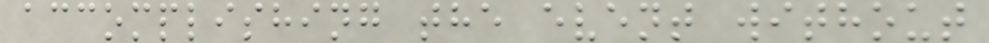accomplishing the event without
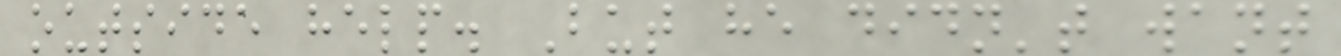outside help. But he didn't want
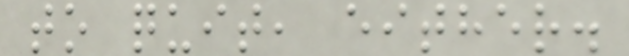to quit, either.
